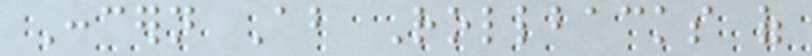Concern About Rollbacks of
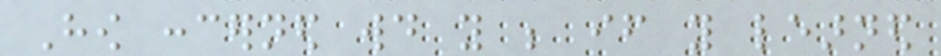How concerned would you be if you learned
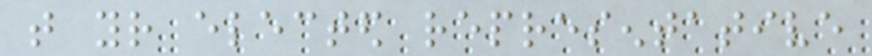that your elected representative
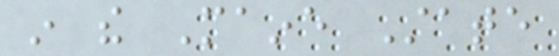in the Maine State
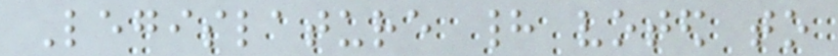Legislature had voted to
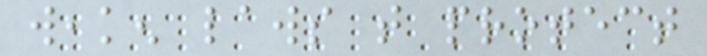weaken laws that protect
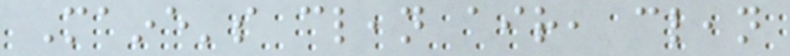Maine's clean air, clean
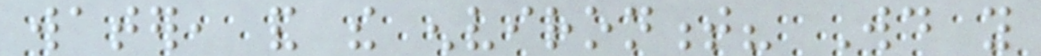water, and the environment? Would you
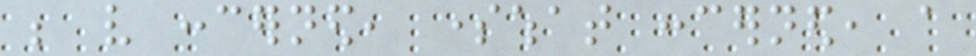be very concerned, somewhat concerned, a
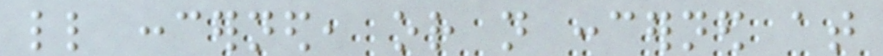little concerned, or not concerned at
